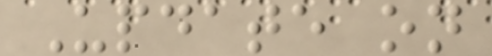Update on
